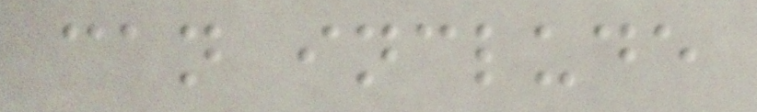can include
